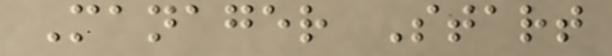Manager Start
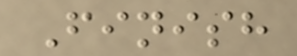Finish
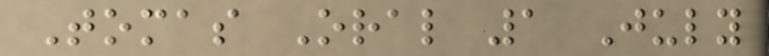Tomas Oral 1 July
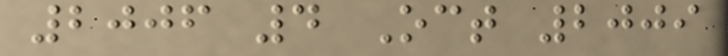2006 4 Oct 2009
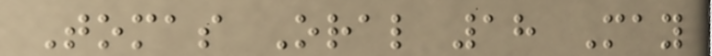Tomas Oral 18 May
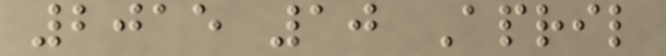2015 10 April
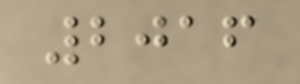2016
